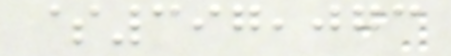$397,073
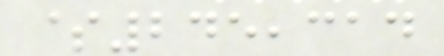$245,314
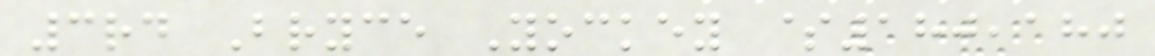3rd Bryce Yockey $180,180
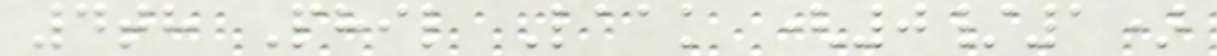4th Phil Laak (0/1)
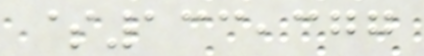$133,377
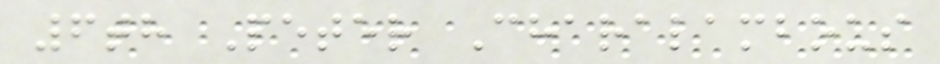6th Peter Charalambous
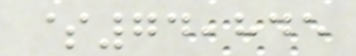$74,845
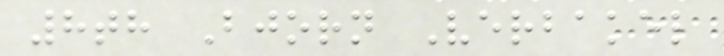8th Bjorn Verbakel
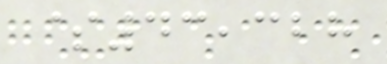$43,328
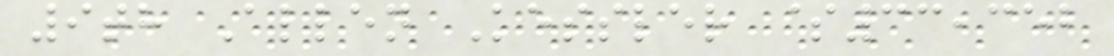9th Allen Kessler $33,352
